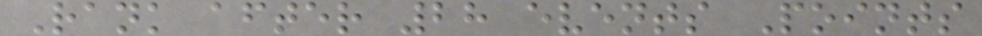Rank after 28 events Points
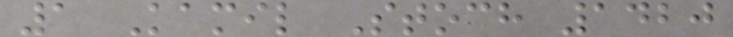1 Kamil Stoch 1420
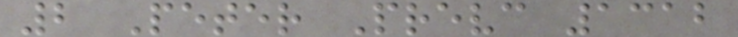2 Peter Prevc 1312
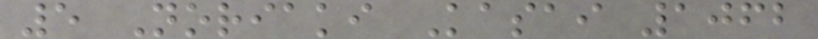5 Noriaki Kasai 1062
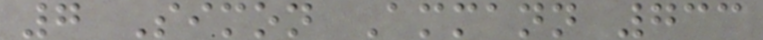7 Simon Ammann 733
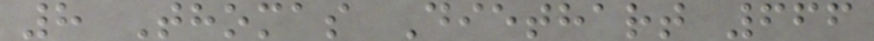8 Thomas Diethart 666
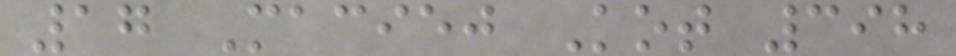17 Maciej Kot 398
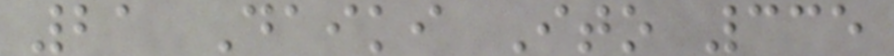21 Daiki Ito 335
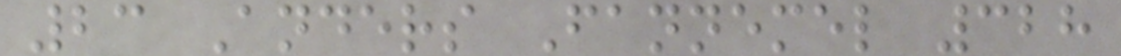23 Anders Fannemel 328
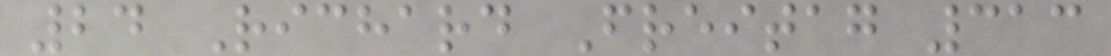24 Richard Freitag 313
